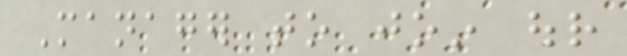Manager to join our
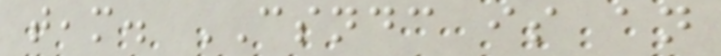team. CSNDC is an
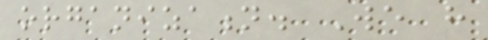organization. We have
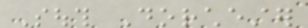South Dorchester
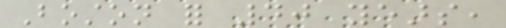Boston for 40 years,
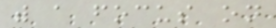with a focus on
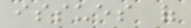issues of
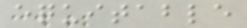equitable
